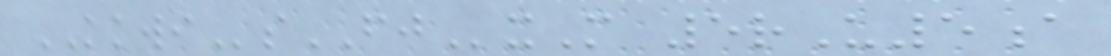KKWIsFJxM 5rU5a
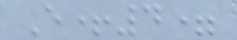E+4=
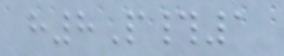h8P#1
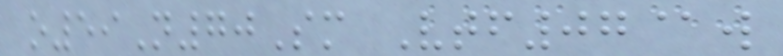o59N70Sm Vtf07@w
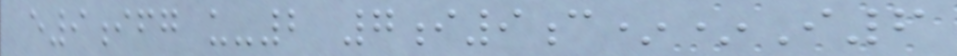e9ifg u-2 7i9c**I6
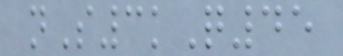nS3kQ45
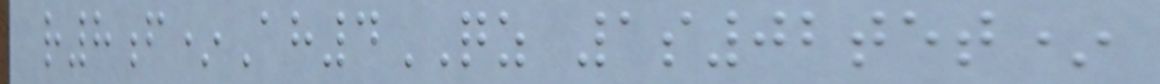r8f*Ah4QZ 1s02tet*
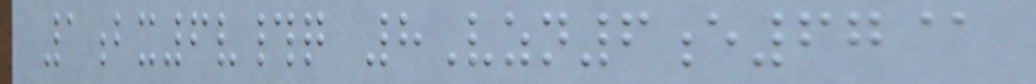1bx6v#q 8Vzn6e67@
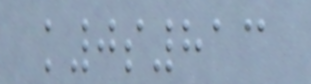k0s813
